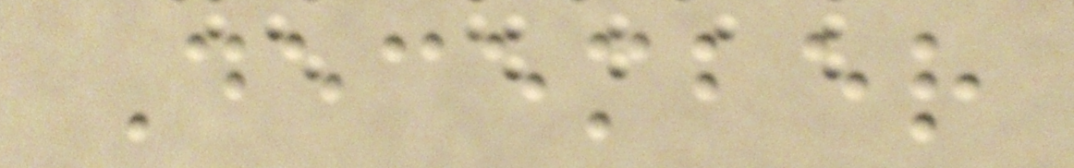December
